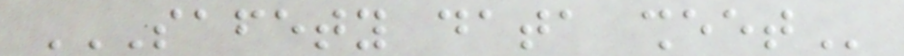SAFETY DATA SHEET
